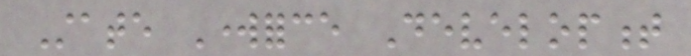State Workforce Development
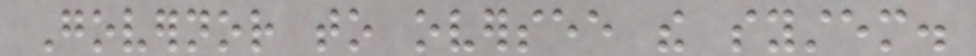Governor to oversee the system.
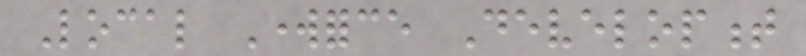Local Workforce Development
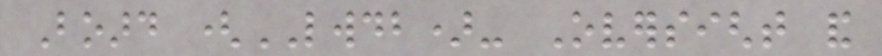Board (LWDB)- Oversight and
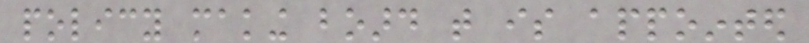policy making board that is appointed
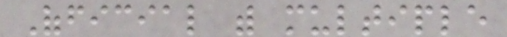Official with multiple
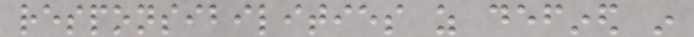responsibilities as defined in
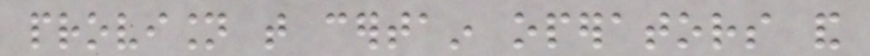provision that certain operators and
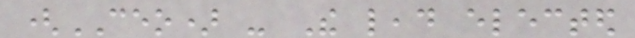(CEO) - The lead elected
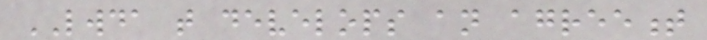LWDA that develops an agreement
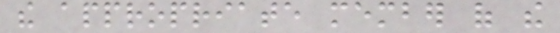the appropriate member of the
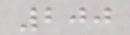200
